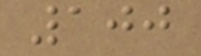100
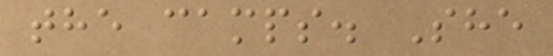the camps. She
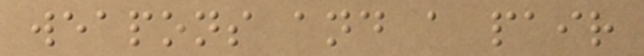weapons and a pair
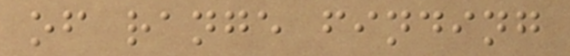of range finding
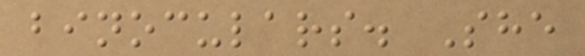binoculars. She
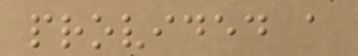provided a
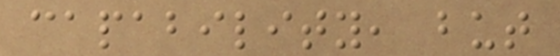capability, but
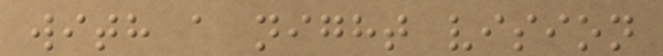with a night vision
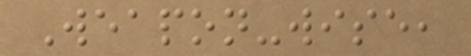Weapon-wise,
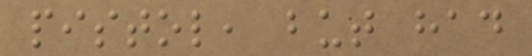pistol, but had
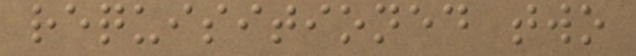requisitioned two
